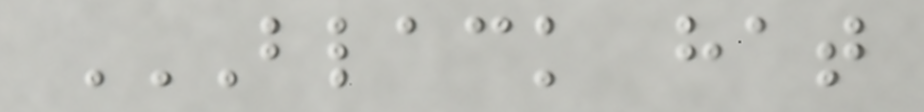BLACK HAT
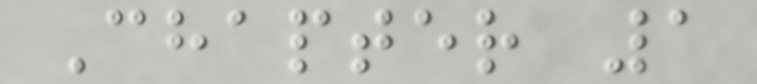Chapter 1
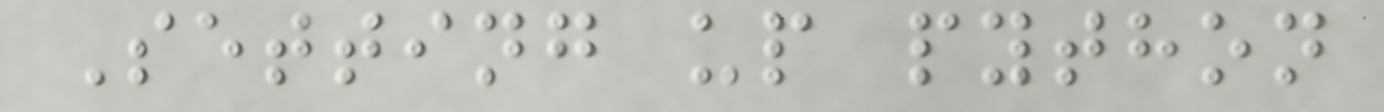Setting up python
